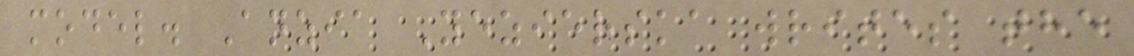model. Anzia Yezierska writes the
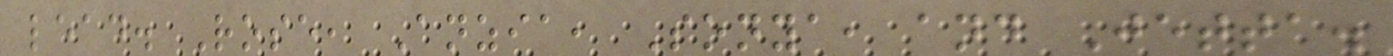lead. Rose, Anzia, Sonya, and Jetta.
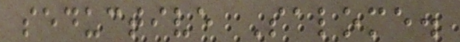seductive Salome.
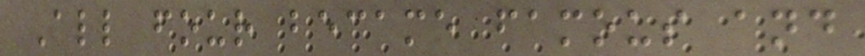All four became famous and
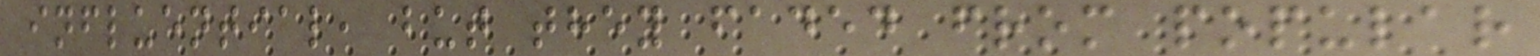influential, but they faded from popular
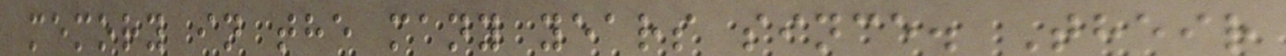memory in the many years since. Their
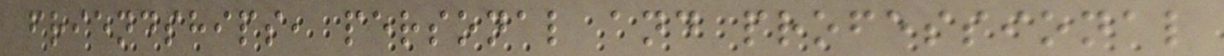friendships, personal and professional
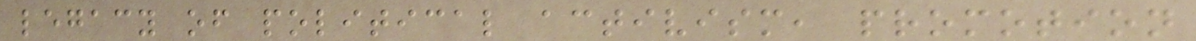legacy of political activism, promotion
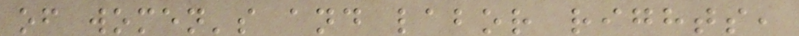of women's and labor rights,
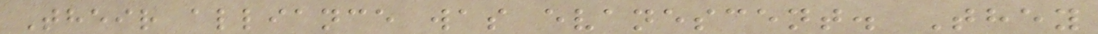Their alliance was evanescent. They
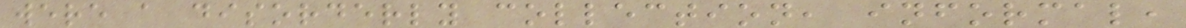were a disorderly collection, informal,
